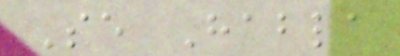Se Habla
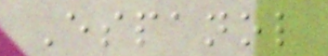Espanol
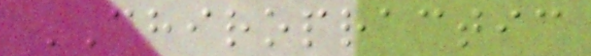CHIROPRACTIC
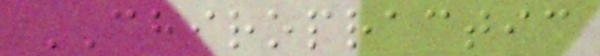CHIROPRACTIC
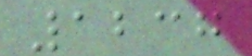1237
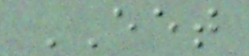EET
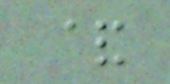&
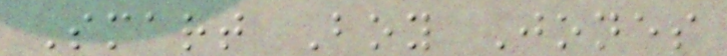Smart Boy Jones
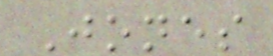Jones
